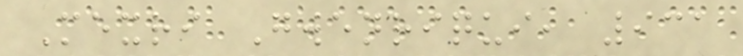Mexri Gwenriqui, 931
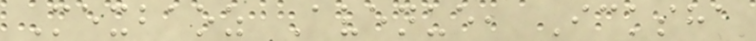Mexbaoz Avenue, Icksha
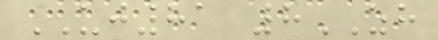UJ81 8ZH
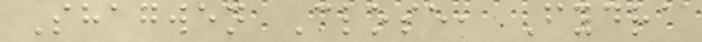Shagwen Close, Fydra
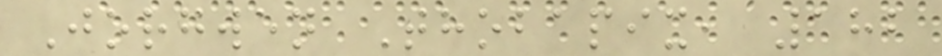Jorgwen Thobapix, 182
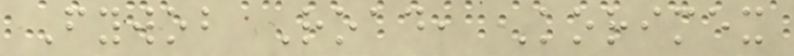Fywob Road, Korimex
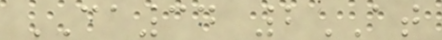CA34 2AT
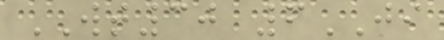WT30 6JI
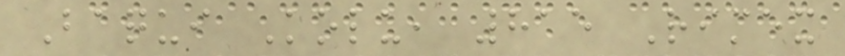Baqui Kolu, 815 Rimex
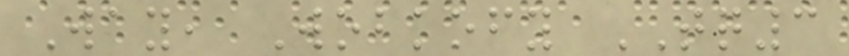Way, Wobkofy TQ3
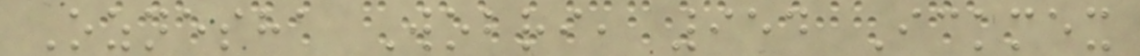Oznesha Wobri, 954 Ickmex
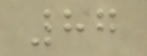87
